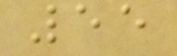55
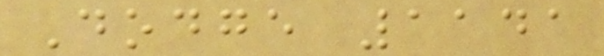Dodge 1141
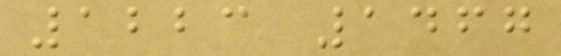1223 1467
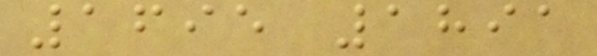1695 1891
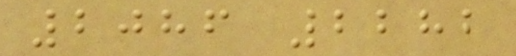2086 2282
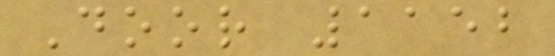Door 1152
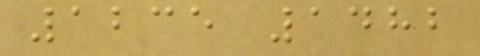1235 1482
